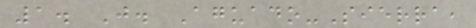1. J. Aguado-Sierra,
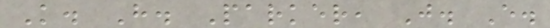K. H. Parker, J. E.
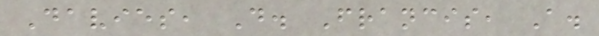Davies, D. Francis, A.
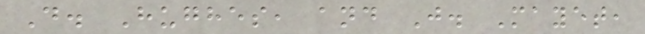D. Hughes, and J. Mayet,
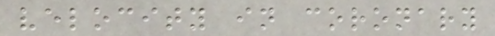velocity in coronary
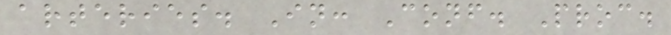arteries. In: Conf. Proc.
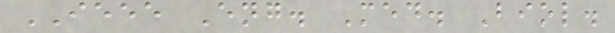IEEE Eng. Med. Biol.
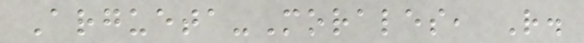Argueta-Morales, R.
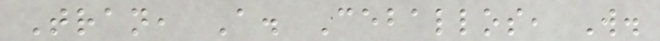Tran, A. Ceballos, W.
